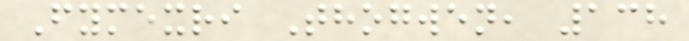Fymexri Thogwen, 138
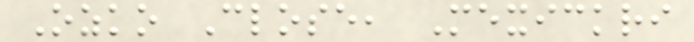Ozko Close, Mexickri
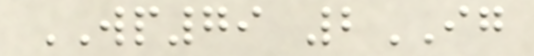WP79 2IG
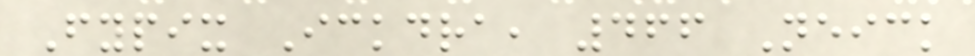Fypix Ickdra, 466 Neick
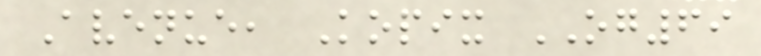Avenue, Kopix OG69
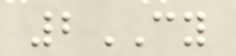2CY
